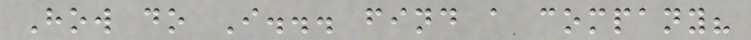How do I... find a company?
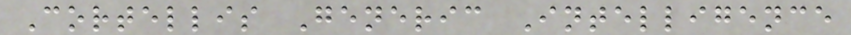Cortellis Generic Intelligence
